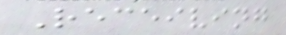Receiving
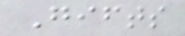Gifts
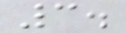3.
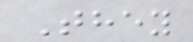They
